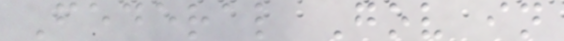Federal Gov in
